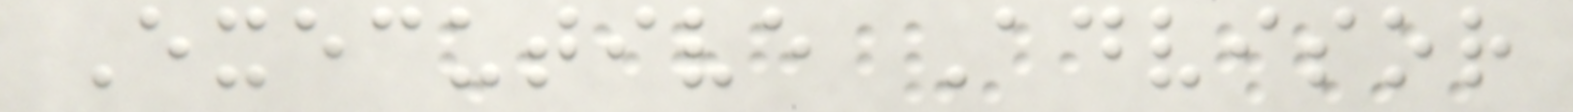Executive Advisor
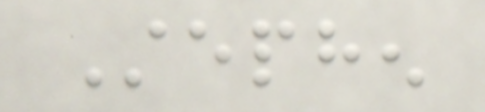Stephen
